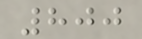800
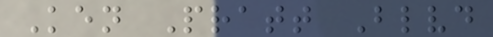Ken Pratt Blvd
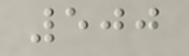500
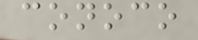conoco
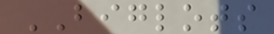BIGLOTS
